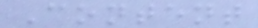Content
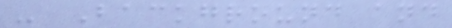- Background and
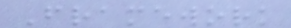Framework
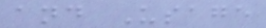and Usage
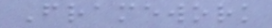Framework
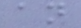an
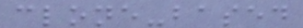clone-based
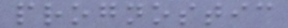prognostic
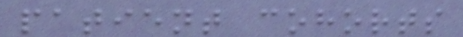patient cohorts
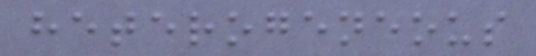heterogeneous
